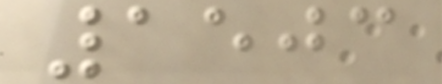1503
